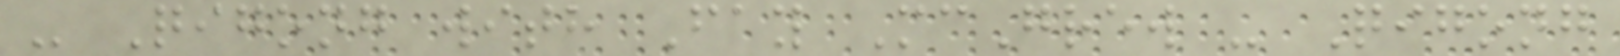- Qigong with Fay McGrew - Qigong
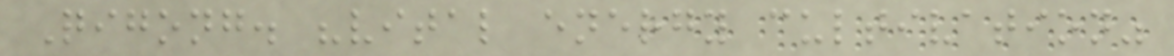Qigong. "vital energy cultivation"
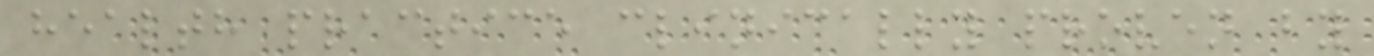health practice clinically proven by
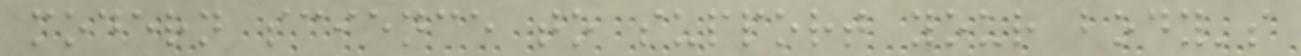modern science to support your body's
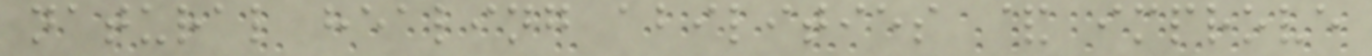natural healing abilities & improve
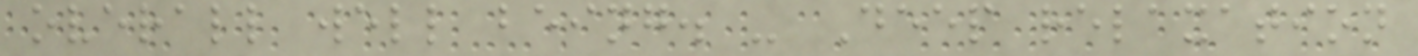overall well being. - Deep relaxation
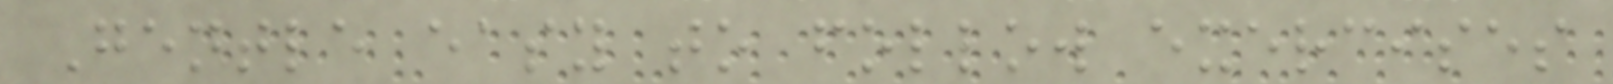Gentle easy to follow exercises
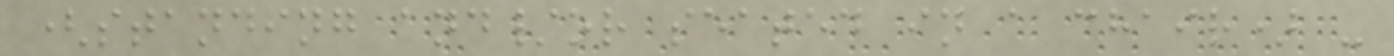(standing and/or seated in a chair) -
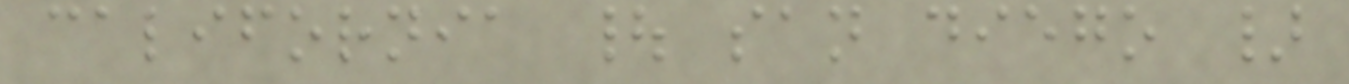california | san diego }
